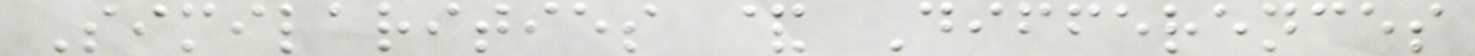Similarities & Differences
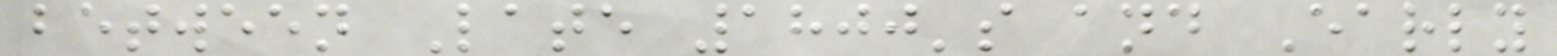between Late 1800's and Early
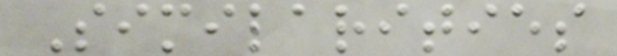Similarities
